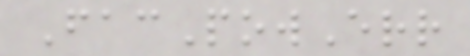FacPowErr
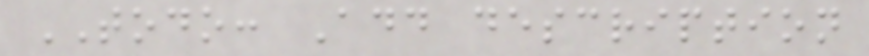TODO: Add description
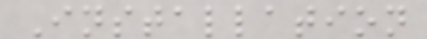Installation
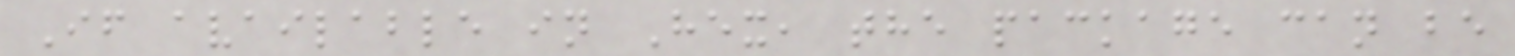If available in Hex, the package can be
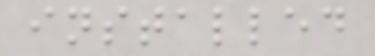installed
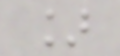]
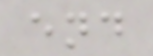end
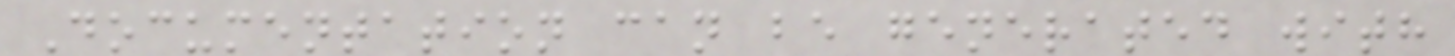Documentation can be generated with
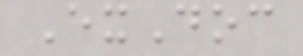ExDoc
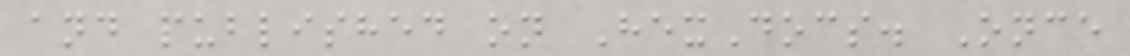and published on HexDocs. Once
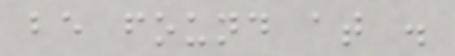be found at .
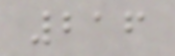216
